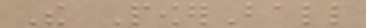The PowerBall
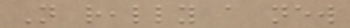Not really a new
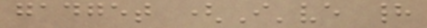gadget (I've had
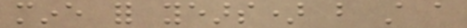mine for years) but still a
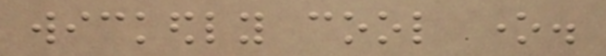wickedly cool one.
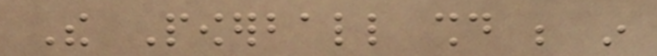The Powerball should be in
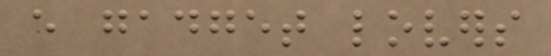every gadget lovers
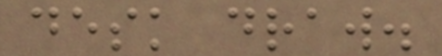desk draw.
